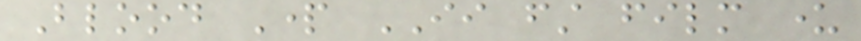Blood Part II first film under
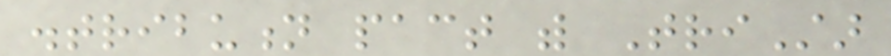distribution pact with TriStar
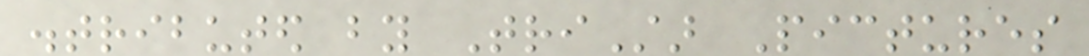distributed by TriStar Pictures
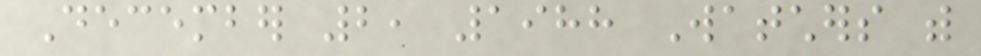December 2, 1988 Watchers with
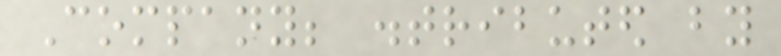Company; distributed by
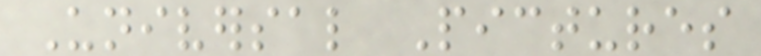Universal Pictures
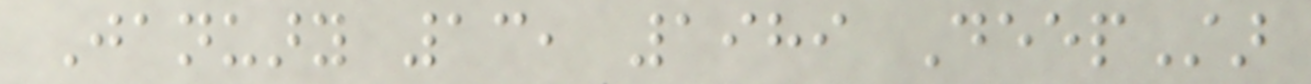January 13, 1989 DeepStar
